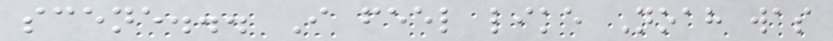scene... I feel like Noah was
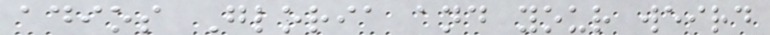adios Gloria and your weird
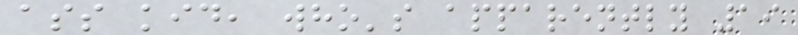ass kid, who's apparently 19
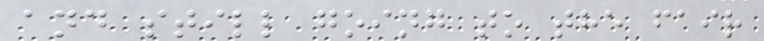and still going to the fair
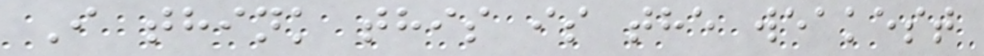I think this is the weakest
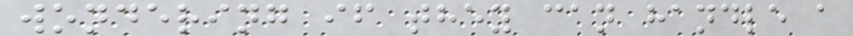wondering if they can handle a
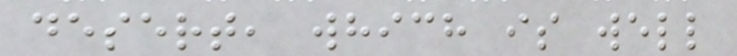desert, which is well
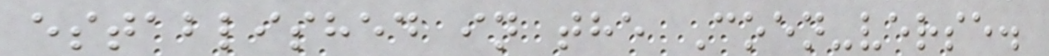established in the Coen-verse.
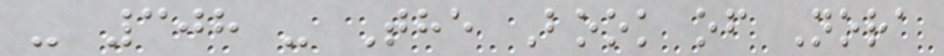- 308 - The Book of Nora
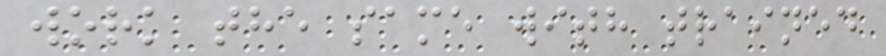work the same with trained
